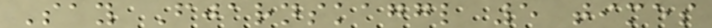Say Fjarnskaggl 5 times
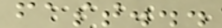fast...
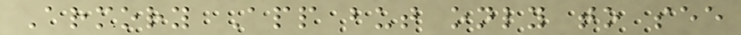Armory App but only to see
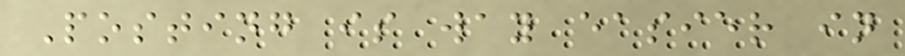Posting is way easier in
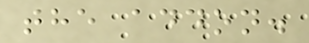the addon.
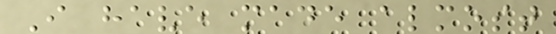I have made almost
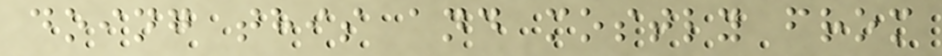doing this and mostly from
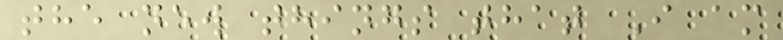the new things that I am
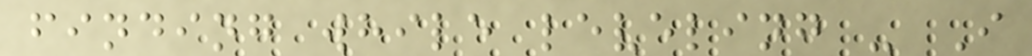finding while leveling - I
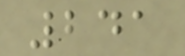241
